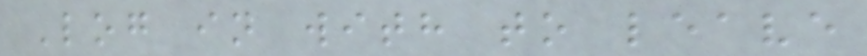Log in with to leave
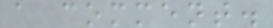a comment.
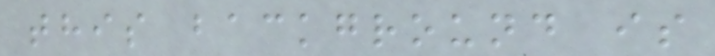this background is
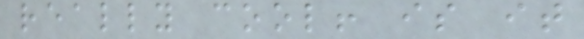really cool! is it
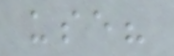use?
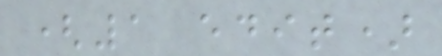(1 edit)
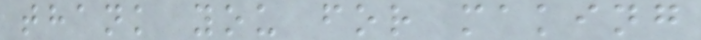thank you for making
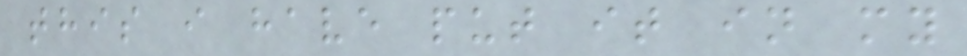this i have put it in my
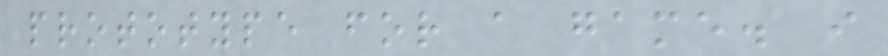prototype for a game. i
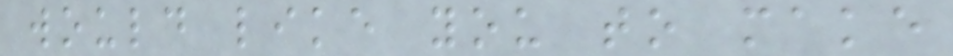would like you to make
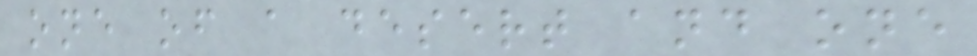one of a desert and one
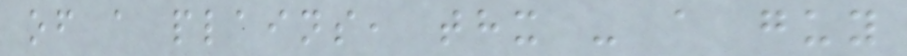of a plains, thx - a guy
